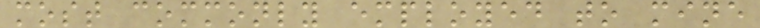most commonly employed to mine
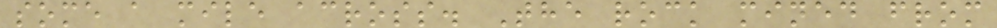some a mile across. The rock mined from
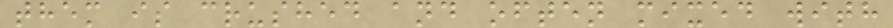them is crushed and often mixed with
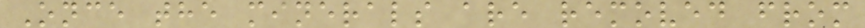Once the minerals are removed from
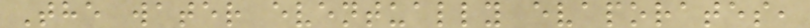The water eventually evaporates,
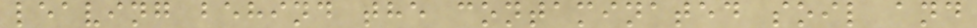leaving behind the contaminated soil and
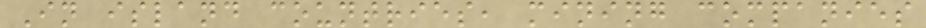In island countries, mining companies
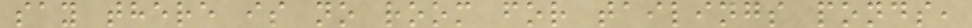say there is no room for tailings ponds,
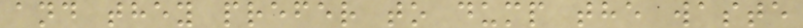and they prefer to dump the waste
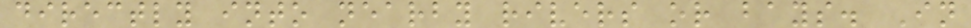directly into nearby rivers or bays. In
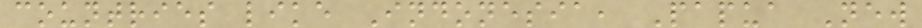countries like Indonesia, Papua New
